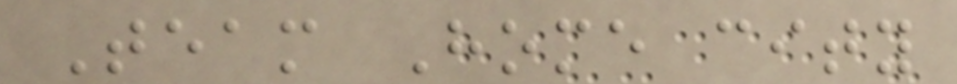Team Home city
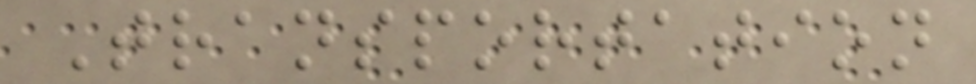Transportation
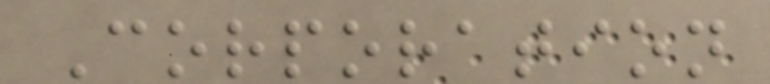Corporation
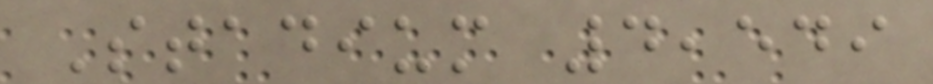Stadium 4,549
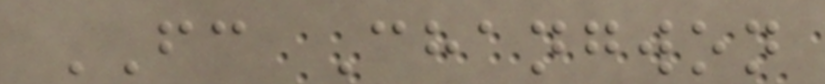FC Changwon
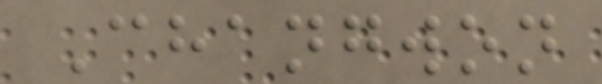Changwon
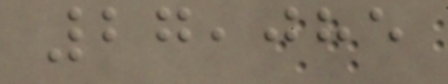27,085
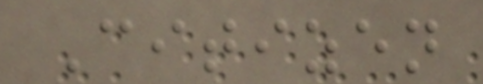Citizen
